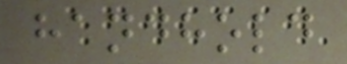handhold
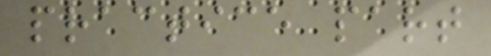practice part
